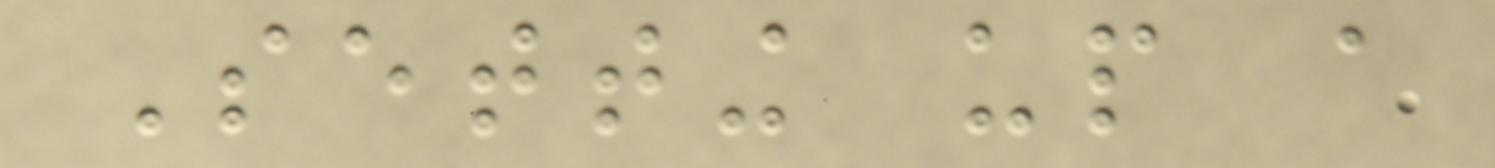Setting up a
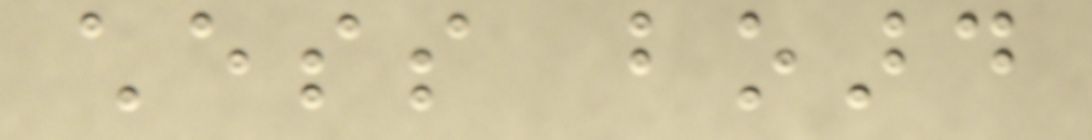chess board
